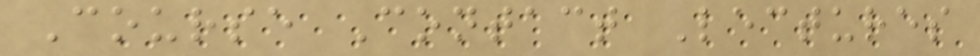Course Contact Lectures
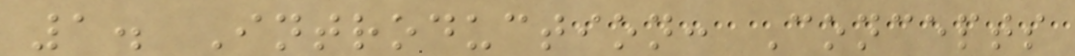1. Introduction: Concepts
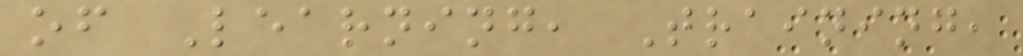of Learning, Training,
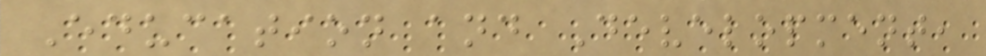Education and Development,
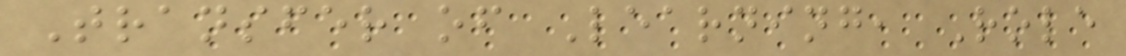Transfer of Learning, Role
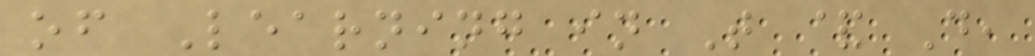of Learning in T & D,
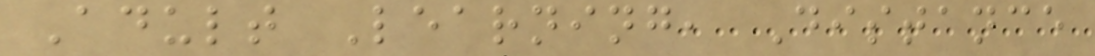Adult Learning, Distance
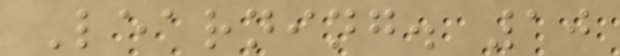Learning. 10
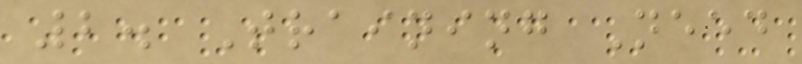2. Training Need
